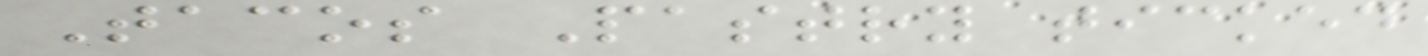Tacos Pastry ticked
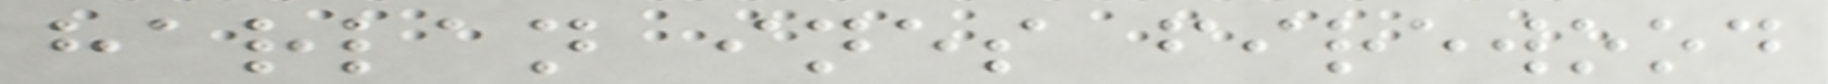harlan ines firewood
